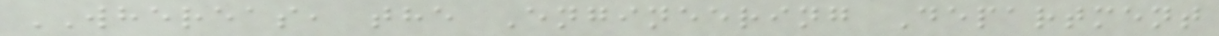WHEREAS, the Engineering Department
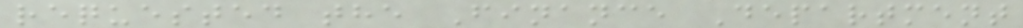requested the Finance Department
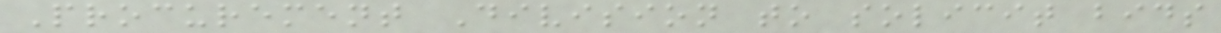Procurement Division to solicit bids
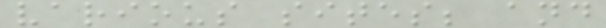various sites; and
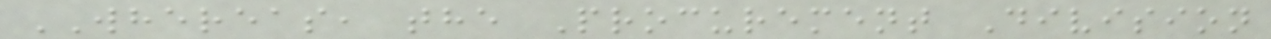WHEREAS, the Procurement Division
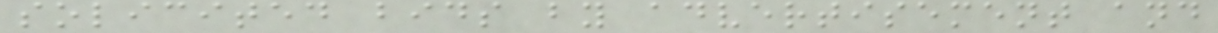solicited bids by advertisement and
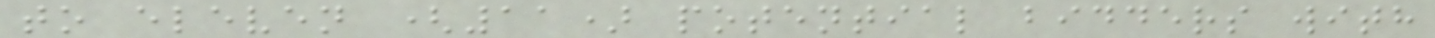to eleven (11) potential bidders with
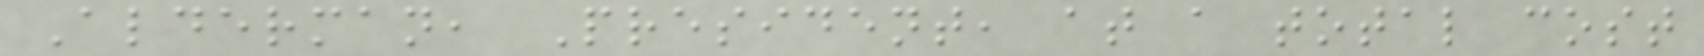Alderman, President, at a total cost
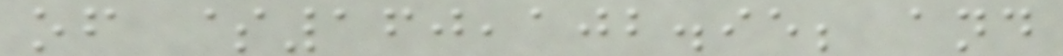of $160,102.95; and
